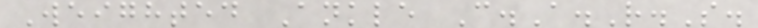Weighted Ankle C.A.R.S.
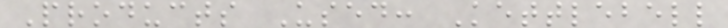Products Used: Kettlebell
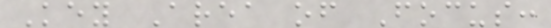Key Area of Focus:
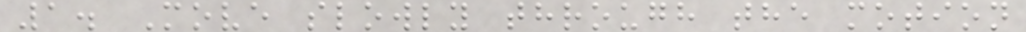1. Move slowly through the motion
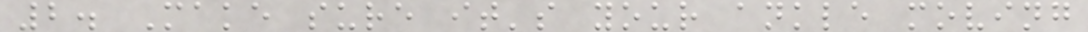2. Make sure it's your ankle moving
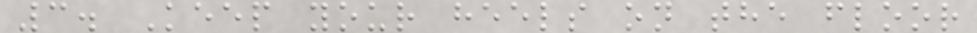3. Keep your heels on the floor
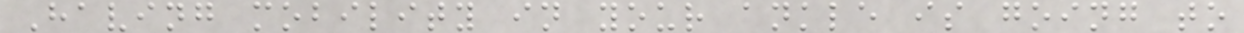Having mobility in your ankle is going to
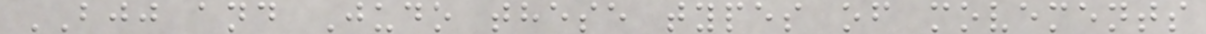BJJ and Judo these types of movements
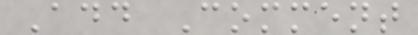Add Comment
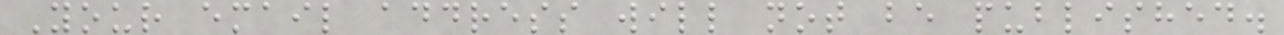Your email address will not be published.
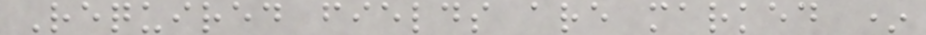Required fields are marked *
